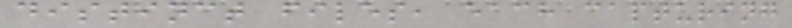distinct files, each capturing
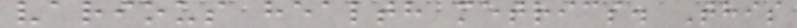various health metrics. This
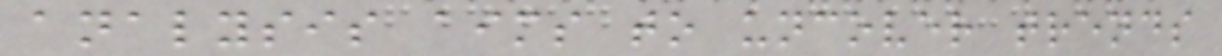analysis aims to uncover trends
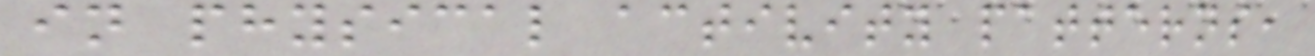in physical activity patterns,
